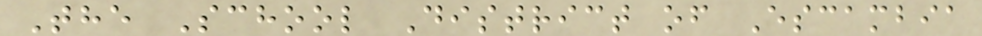The School District of Escambia
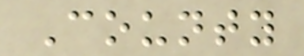County
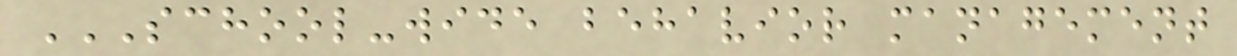SCHOOL-WIDE BEHAVIOR MANAGEMENT
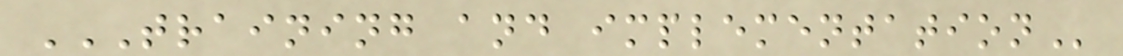TRAINING AND IMPLEMENTATION
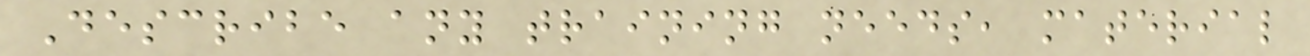Describe any training needs, material
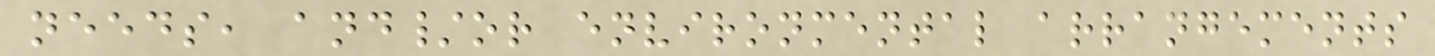needs, and/or environmental arrangements
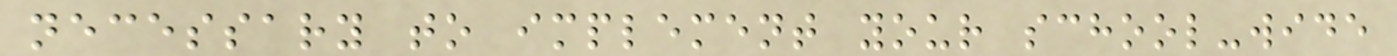necessary to implement your school-wide
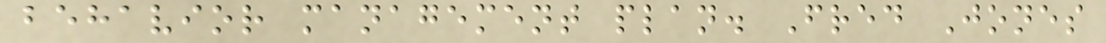behavior management plan. Fred Jones
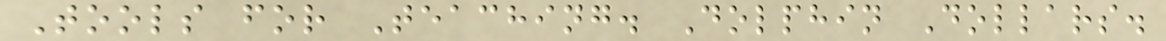Tools for Teaching. Dolphin Dollars.
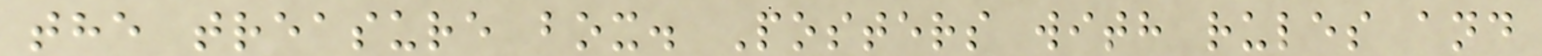the treasure box. Posters with rules and
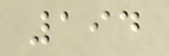194
